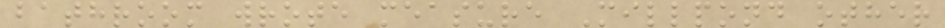bathroom wrote measure Millpond other
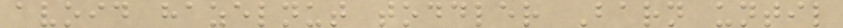avoid hazelnut toddler Barn until
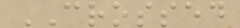CROSSED
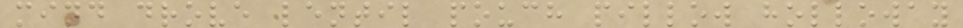mind drove lentil pouch pillow holloway
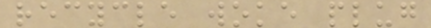recycle woke plug
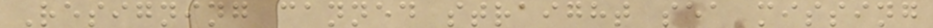Resigning canned straight sea missing
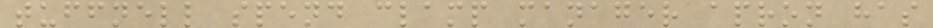tuffnell spend clamp manager apron has
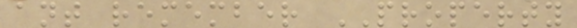ant remember PROPERTY
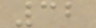32
